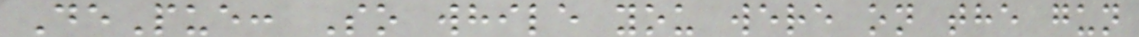DePue: So while you were on the gun
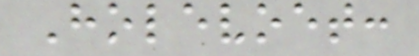Holevoet:
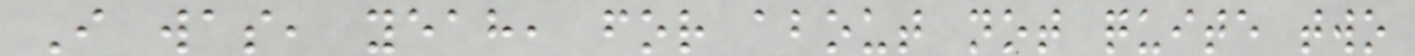I was, yeah, for about not quite two
